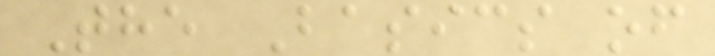The Basics of
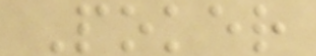Poker
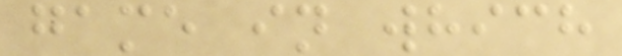game in which
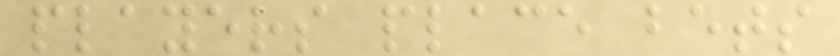players place bets
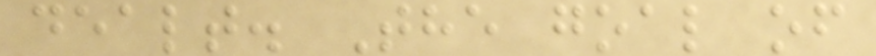dealt. The goal of
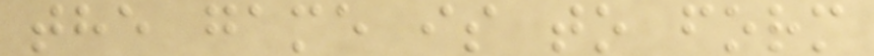the game is to form
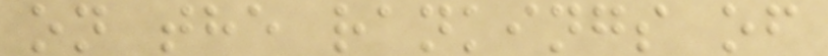on the rankings of
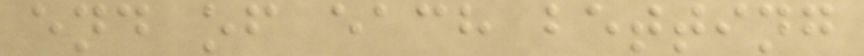end of each betting
